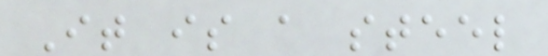It is a steel
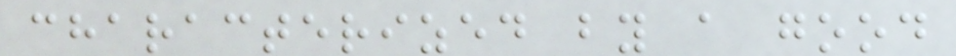characterized by a good
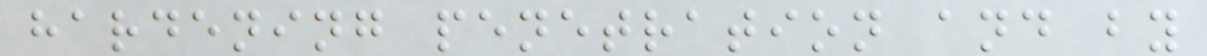hardening penetration and by
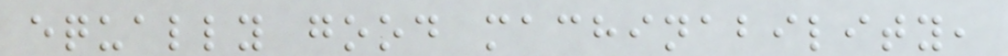equally good machinability,
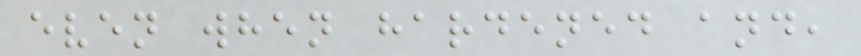even when hardened and,
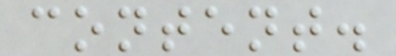content.
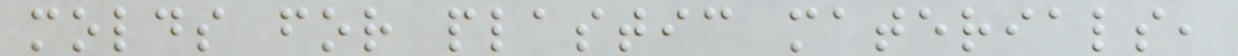molds for plastic materials,
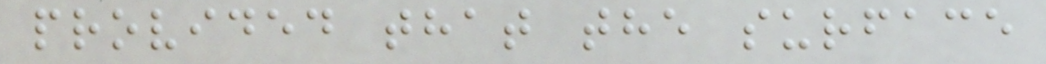provided that the surface
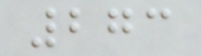273
